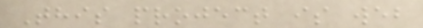This project is web
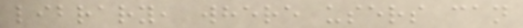library, where users can
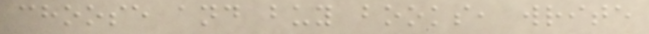choose and buy books, write
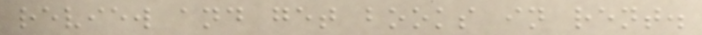review and get books in rent.
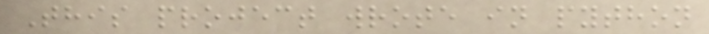This project wrote in python
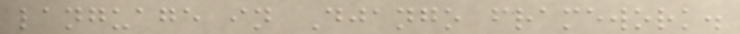language in Django framework.
